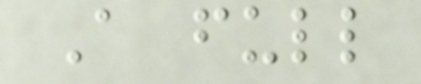A full
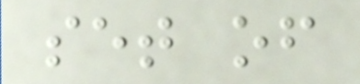set of
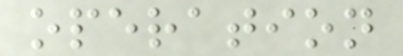operation
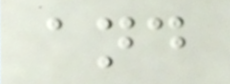and
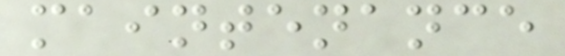maintenance
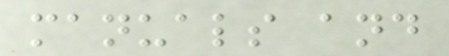manuals and
